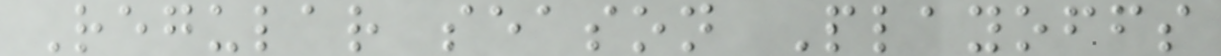Regular season Playoffs
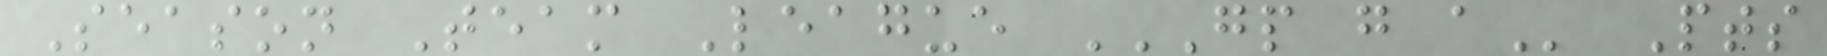Season Team League GP G A Pts
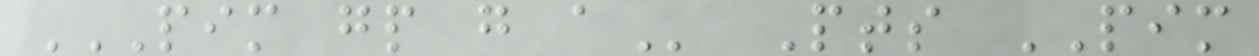PIM GP G A Pts PIM
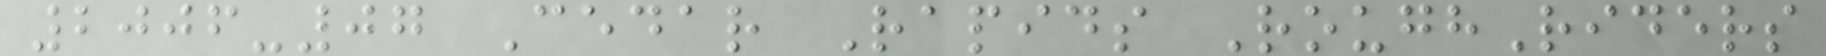2006-07 Cedar Rapids RoughRiders
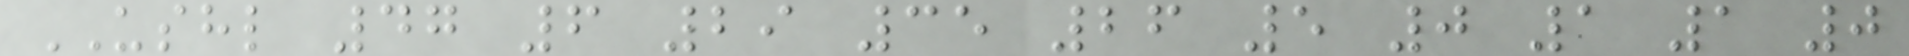USHL 47 6 29 35 26 5 0 1 1 0
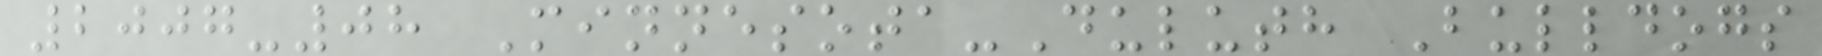2007-08 Minnesota-Duluth Bulldogs
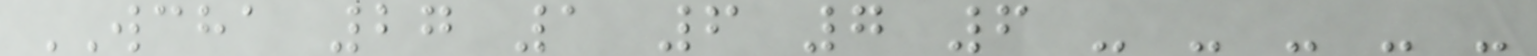WCHA 27 1 6 7 6 - - - - -
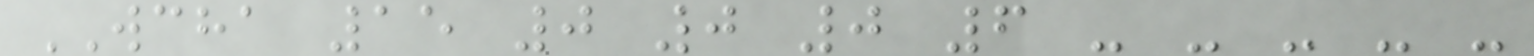WCHA 15 0 0 0 6 - - - - -
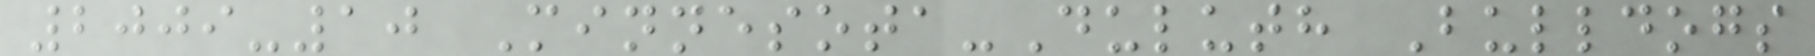2009-10 Minnesota-Duluth Bulldogs
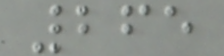265
